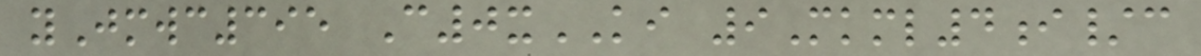yJmwc395 C0xKI 9Mkml4i/c
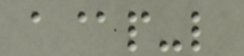a@p-l
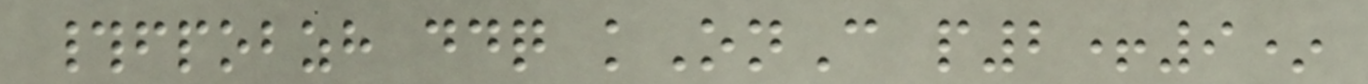#fpobzh ddq kOnC p2+9*
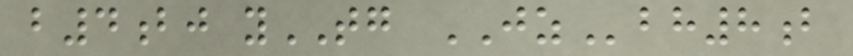b4bj yTG JZbh8b
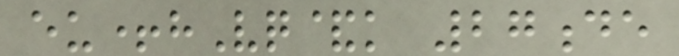eu+hVq&k 27de
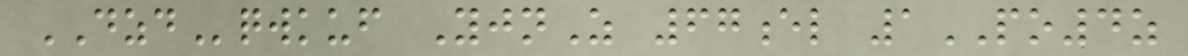DZDqwkuf YjnZ 67el 1PO4z
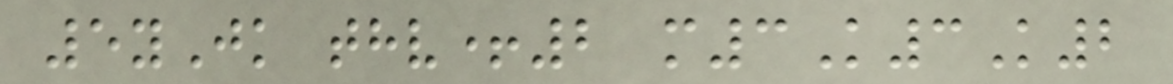5yJk thv+2 m3K3K2
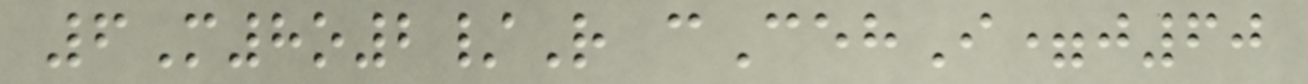6M8o2/R cCehI=j60
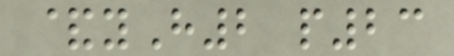&yH2 p23
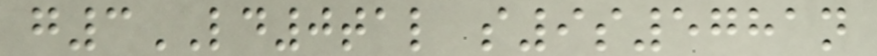g3LD0tal s9s5781n
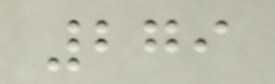279
